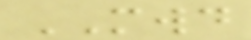MWD
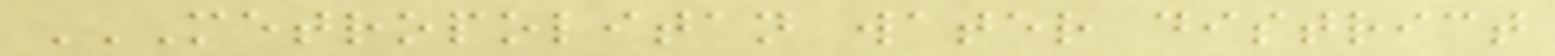METROPOLITAN WATER DISTRICT
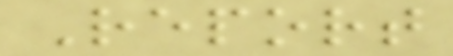Report
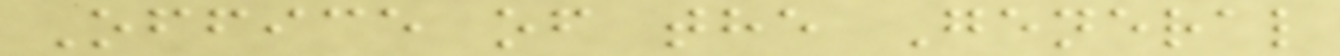Office of the General
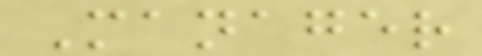Manager
